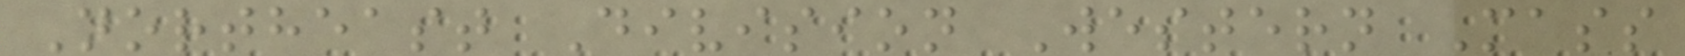Northeast Division Western Mass
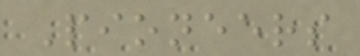Pioneers
